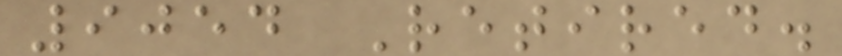9054 Retired.
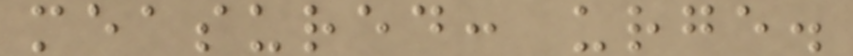measured: urge.
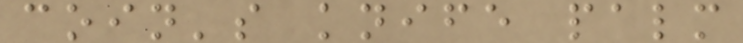coin's knife palm
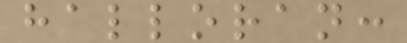halloran:
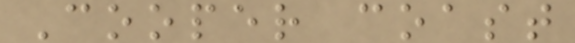Cooper coast
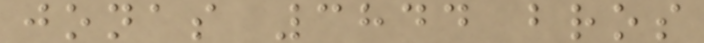jonas 3844 bros
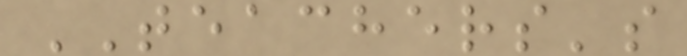TEACHERS's
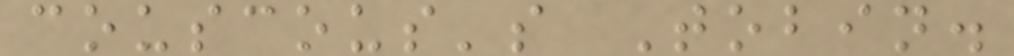couscous's Tobin.
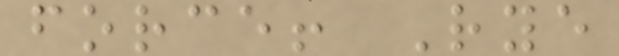force! Rye
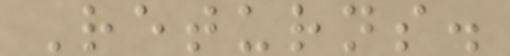Returns.
